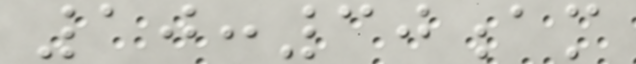10:30am
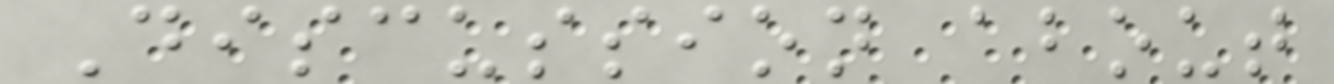Discussion about
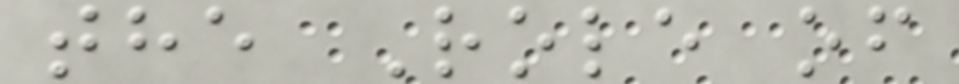the Role of
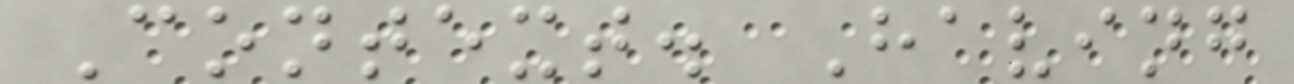Context. Having
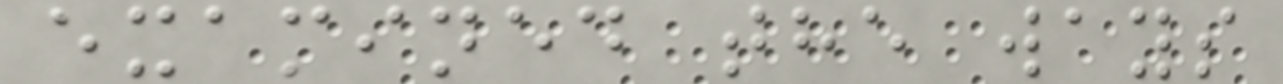examined the ways
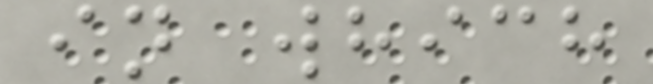in which
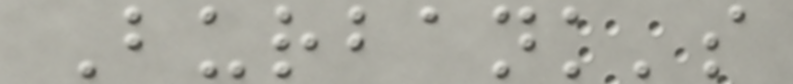Burbank's
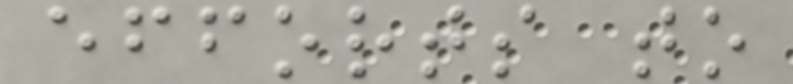efforts to
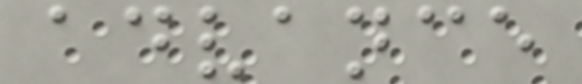advance
